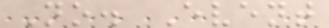No. Event
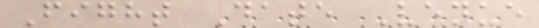Fight Date Venue
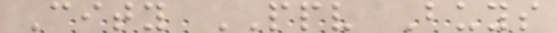City PPV Buys
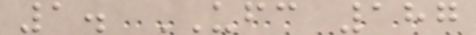1. UFC 187
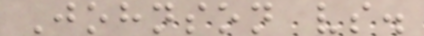Johnson vs.
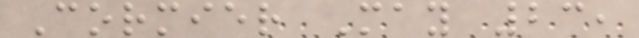Cormier May 23,
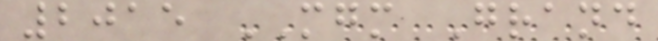2015 MGM Grand
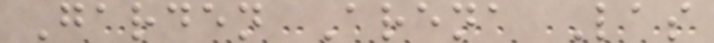Garden Arena Las
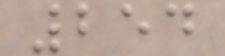254
